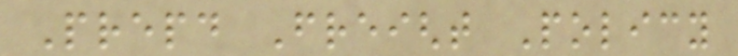Prepaid Freight Policy
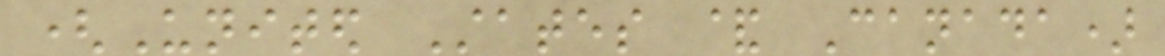(United States & Canada)
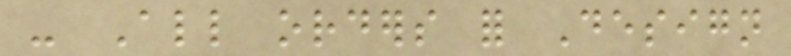- All orders for Design
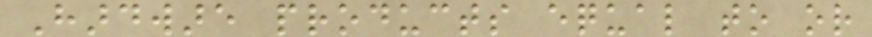Hardware products equal to or
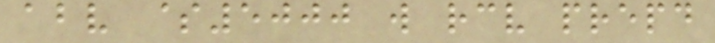above $5000 will receive prepaid
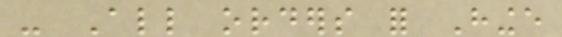- All orders for Hinge
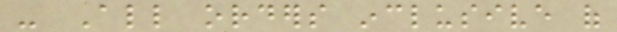- All orders inclusive of
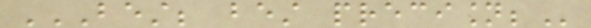BEST; BEST PRECISION;
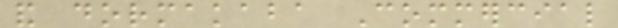and dormakaba Commercial
